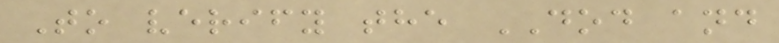To verify the DOD and
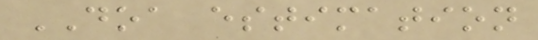DOA estimation
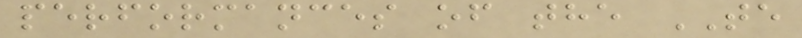performances of the TE
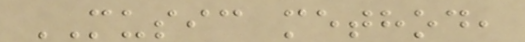MUSIC method,
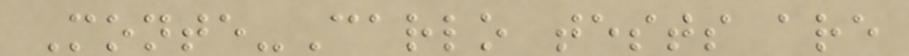Monte-Carlo tests are
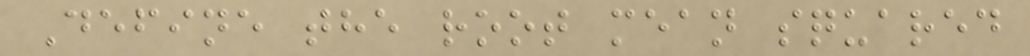Define the root mean squared
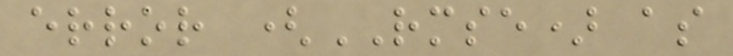error (RMSE) as
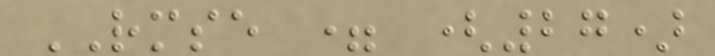RMSE = (27)
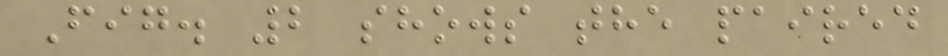Fig. 2 shows the paired
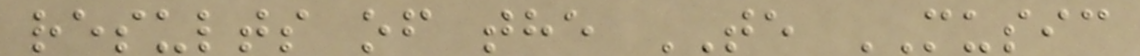results of the TE MUSIC
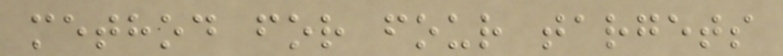method for four targets
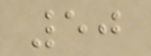50
